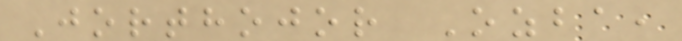Jorthojor Ozba,
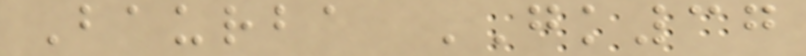Baurba GK37
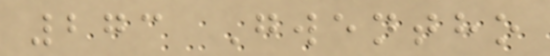273 Gwentho
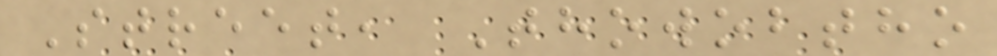Street, Thowobtho
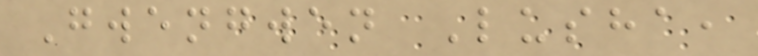Gwengwen Lusha,
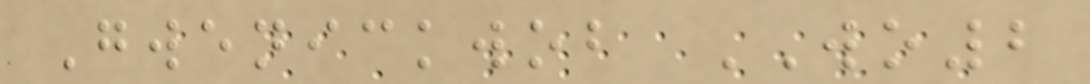Gwenickwob WO2
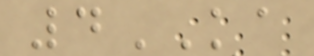4KA
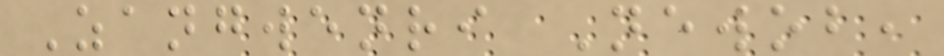Zangwenri Newob,
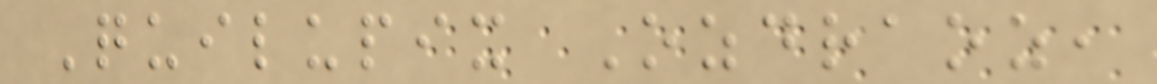Quilupix Ozdraoz,
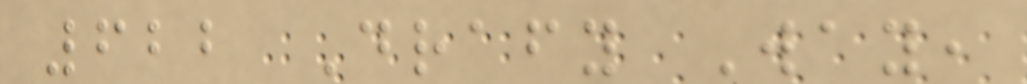622 Drafy Way,
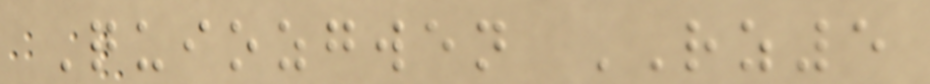Quiozgwen RZ5
